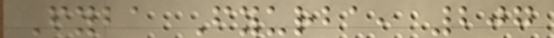Fyba Fyurba, 207
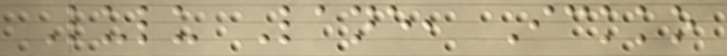Lulu Lane, Ickko
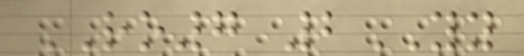RO7 2YY
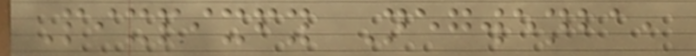Pixpixfy Negwenba,
